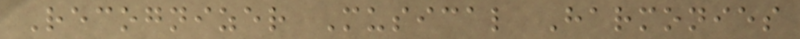Recognizer Musical Harmonies
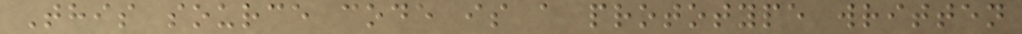This source code is a prototype written
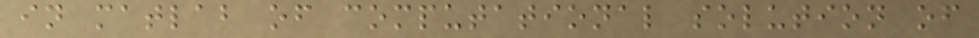in matlab of computational solution of
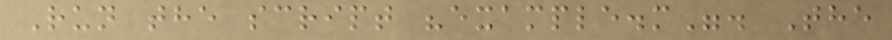Run the script "example.m". The
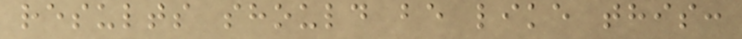results should be like this:
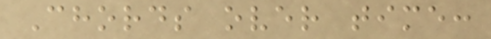Chords over time:
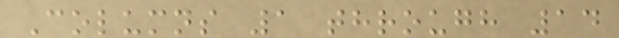Columns 1 through 14
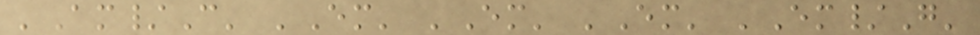'Am/C' 'Em' 'Em' 'Em' 'Em/G'
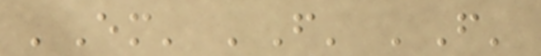'Em' 'F' 'F'
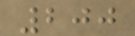200
